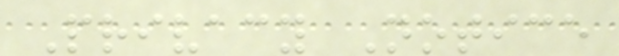Privacy Notice
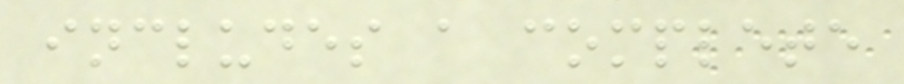includes a complete
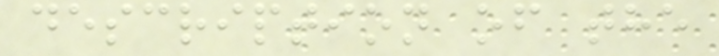description of the
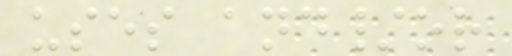uses and/or
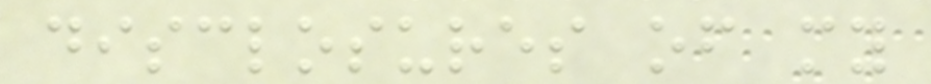disclosures of my
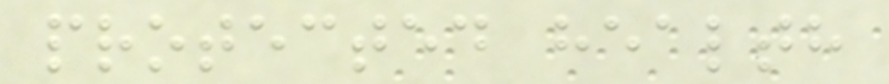protected health
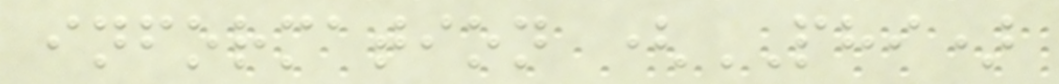information (PHI)
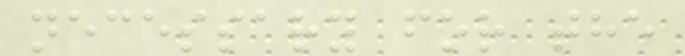necessary for the
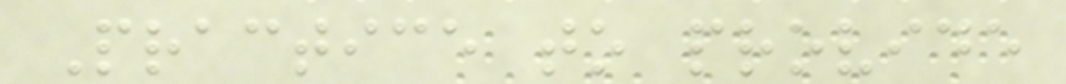Practice to provide
